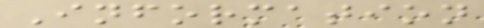Information
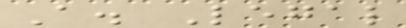A. Legal
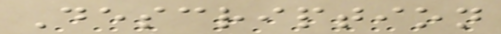Description
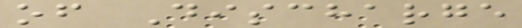of Discharge
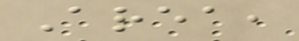Area,
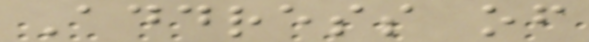Address of
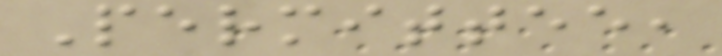Permittee,
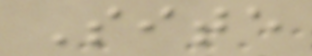Site
